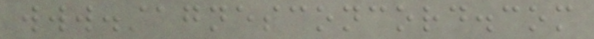www.stagnesconcord.com
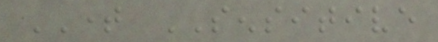TIME SENSITIVE
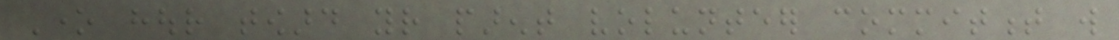One hour toward your parent volunteer commitment will
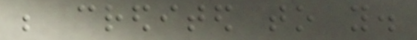be credited to you.
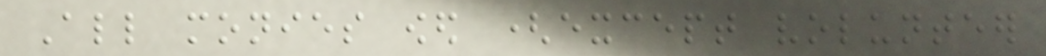All monies owed (except volunteer
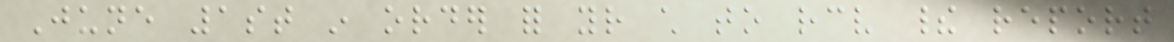June 1st in order for your child to receive their report
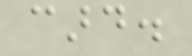card.
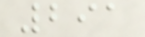291
